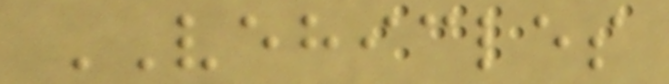VEHICLES
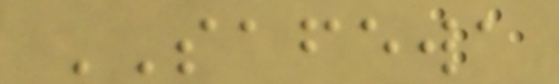SAFEWA
